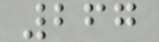267
